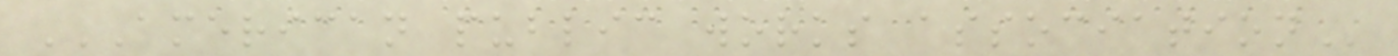AMERICAN PUBLIC WORKS ASSOCIATION
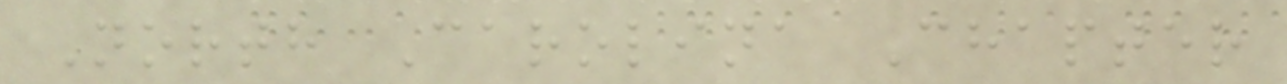North Carolina Chapter
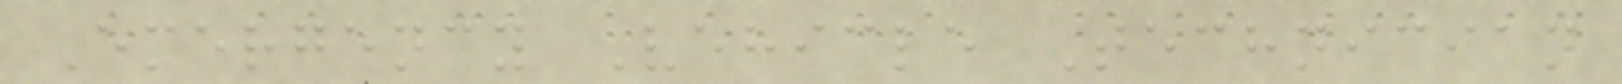Emergency Vehicle Technician
